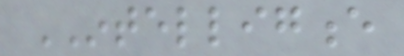INTELLIGENCE
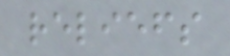reliefs
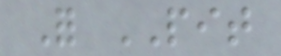For PIT
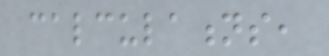calculations,
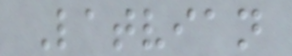Latvian
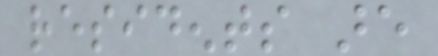residents are
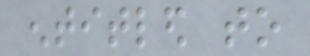entitled to
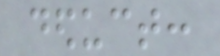deduct:
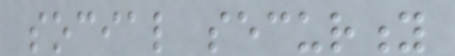social security
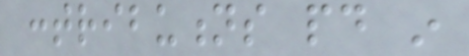contributions paid in
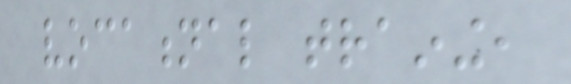vocational training,
